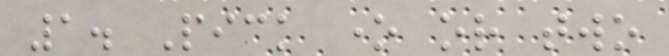1. Pick one or two
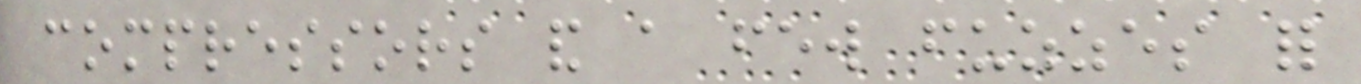compressors and a few fuzzes for
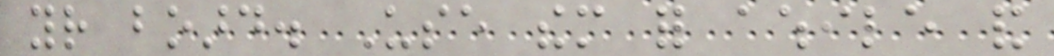your board. Use them for awhile and
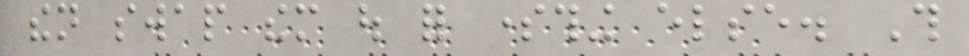then swap them out for something else. This
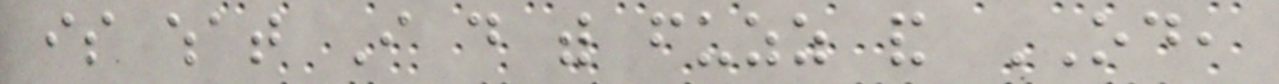is what I do with fuzz and OD,
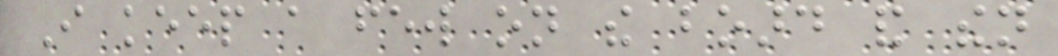I keep a few on the board and then
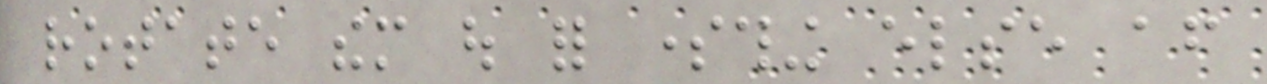rotate them out for something else after
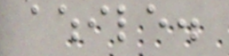awhile.
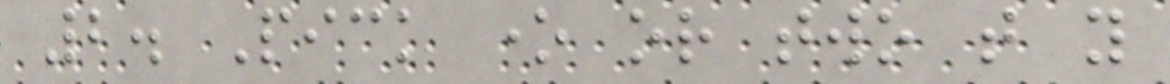2. Pick one or two that you
